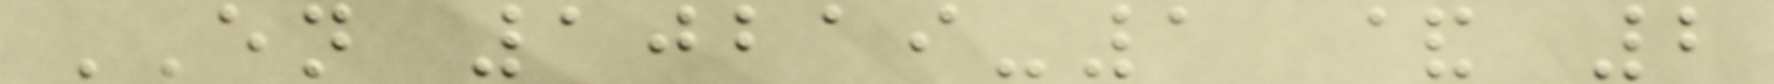EN 10219-1 & 2
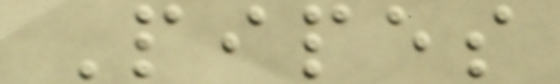Pipes
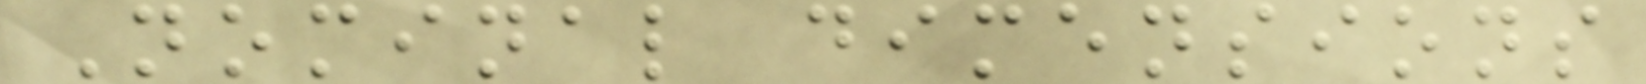Nominal dimensions
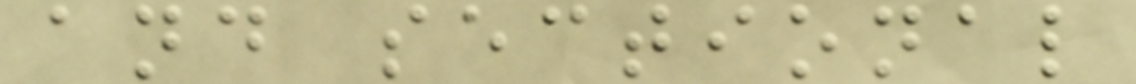and sectional
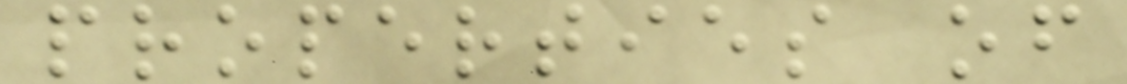properties of
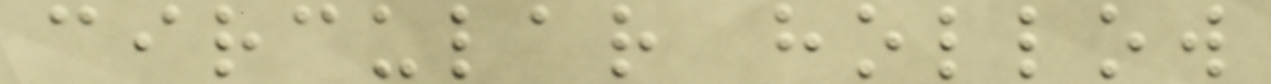circular hollow
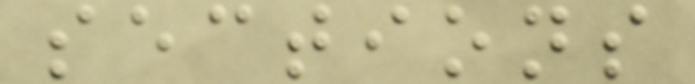sections
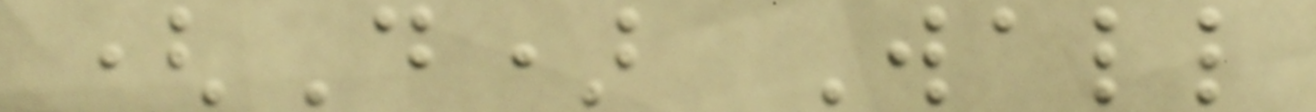(D) Wall
